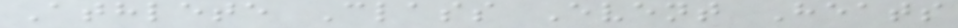Athlete Class Event Heats
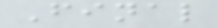Final
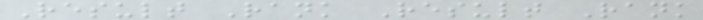Result Rank Result Rank
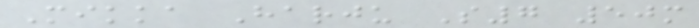Mikka Harju S7 50m
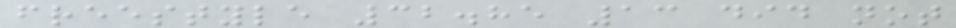freestyle 32.85 13 did not
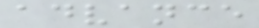advance
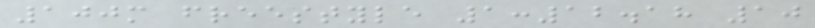100m freestyle 1:12.18 10
